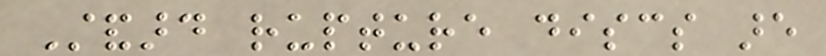Standard rupture discs are
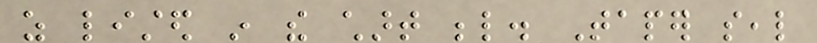as listed in the chart below. Taper seal
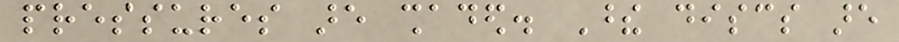pressures are shaded. These discs are
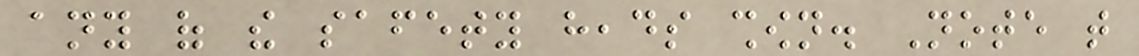any of the safety heads shown. Note that
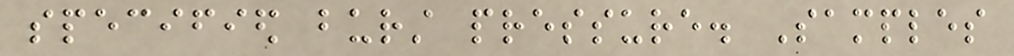specified burst pressure. Samples
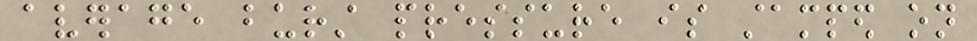average burst pressure is stamped on
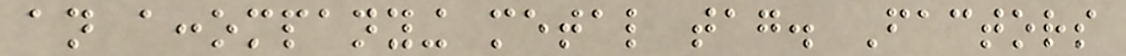an accompanying metal tag. Factors
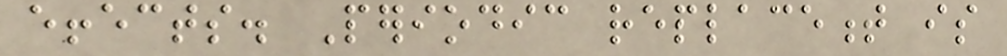effects. Periodic replacement is
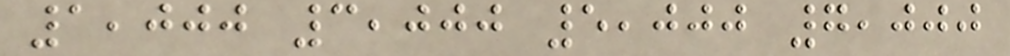1,000 3,000 5,000 7,000
